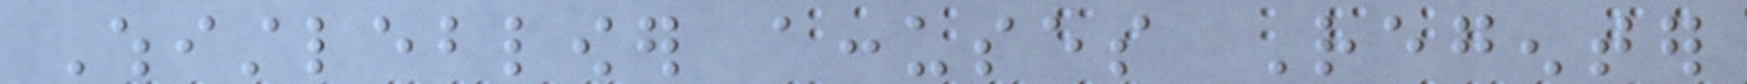Whistleblower accuses Regenter
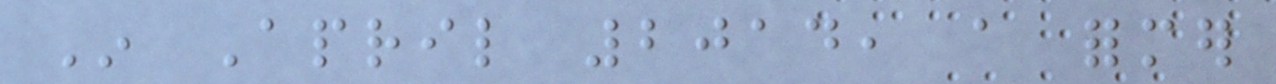In April 2014, a former
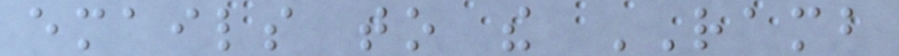emails to the RAMB
